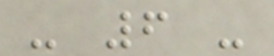- 6 -
